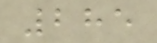285
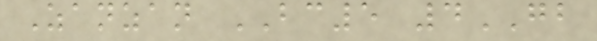Zanzan BC5 4GB
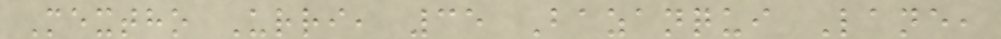Mextho Urri, 35 Bazanqui Lane,
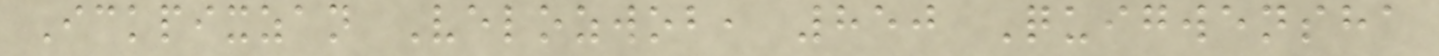Ickpixzan Velozwob, 850 Quigwensha
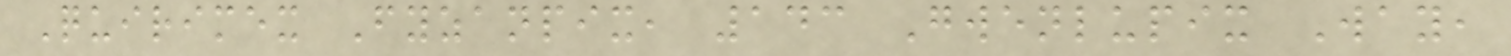Quirimex Fyzanpix, 143 Gwenlupix Way,
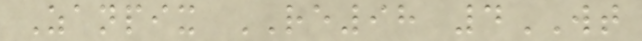Zanpix RE98 4WT
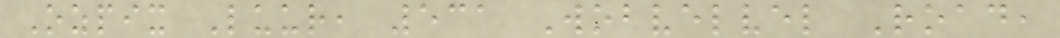Ozpix Luur, 531 Wobvelvel Road,
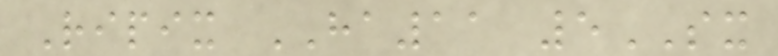Ripix HA11 5SX
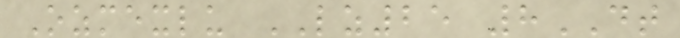Ozmexlu LZ25 8DT
